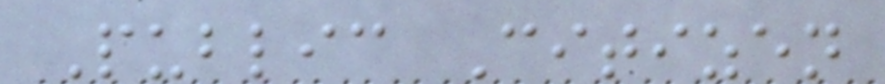Public Citizen
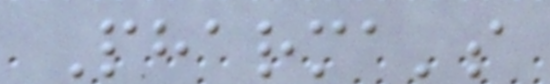Pharma's
